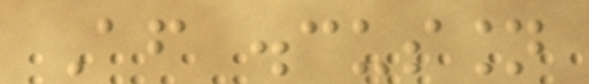After discussion
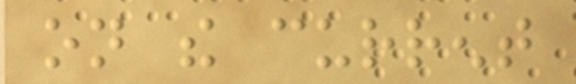on the current
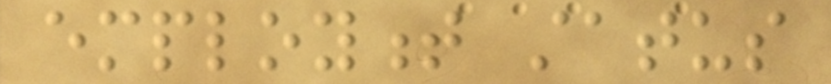employment status
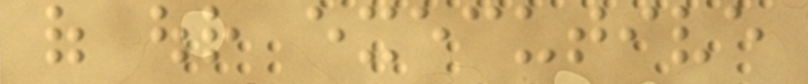of our executive
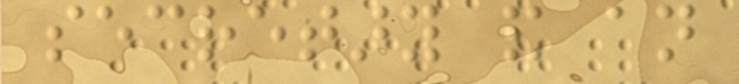secretary and an
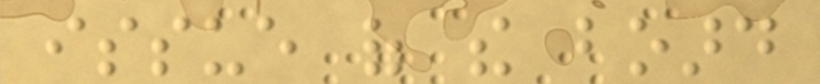issue of the board
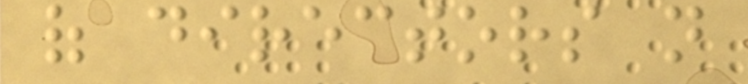of directors not
